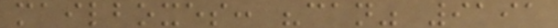mailboxes: "can" 9191
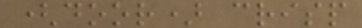(door) crisp
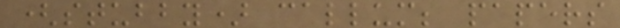(stubby) callum; papers
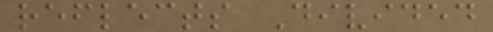reflects Divided
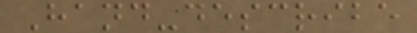Hand-describe
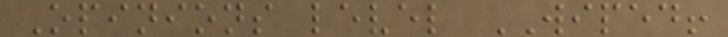Opinions level WIPED!
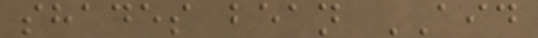shades bean AID
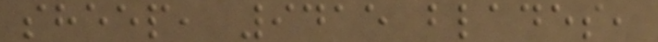sheep, 9415 blades,
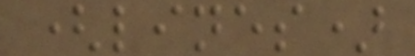(lines)
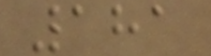181
